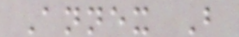Annex B
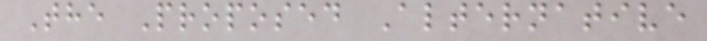The Proposed Alternative
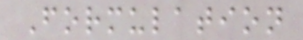Formulation
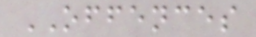OFFENCES
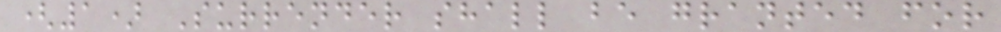(1) Surrender shall be granted for
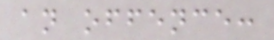an offence:
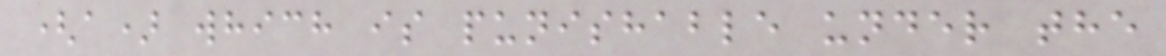(a) which is punishable under the
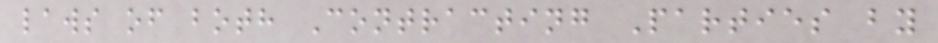laws of both Contracting Parties by
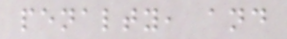penalty, and
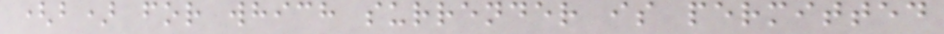(b) for which surrender is permitted
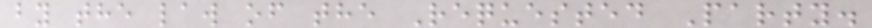by the law of the Requested Party.
